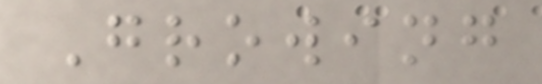Growing
